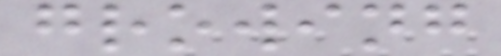growing
